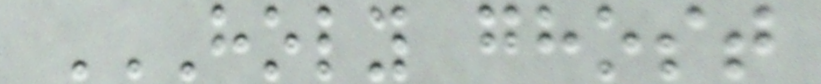HOLY GHOST
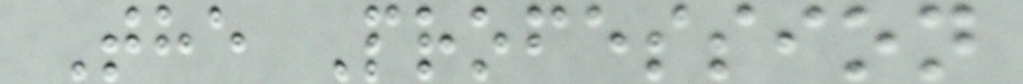The Profession
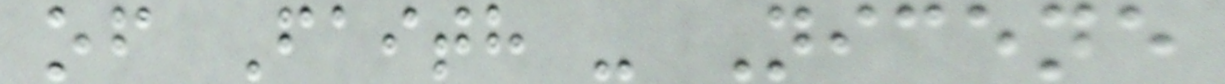of Faith - Nicene
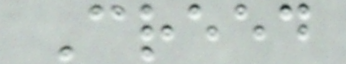Creed
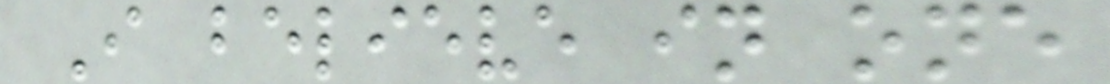I believe in one
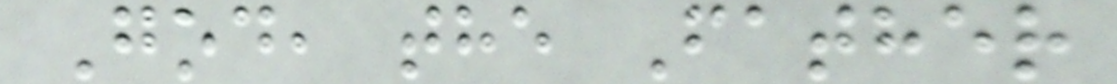God, the Father
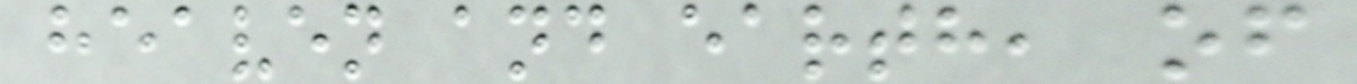heaven and earth, of
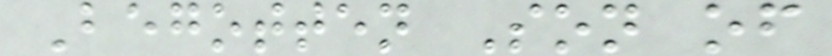Begotten Son of
